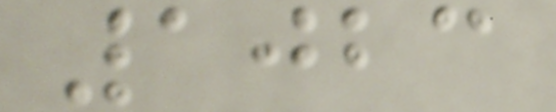1023
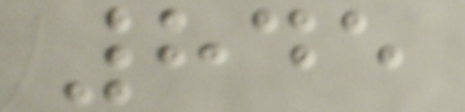845
